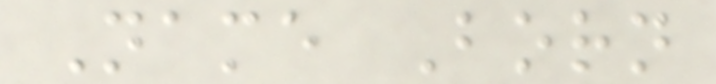Name Born
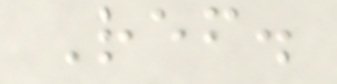Ref.
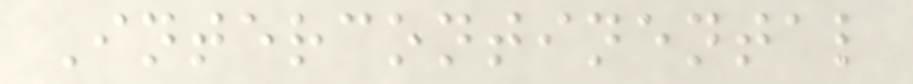Intercontinental
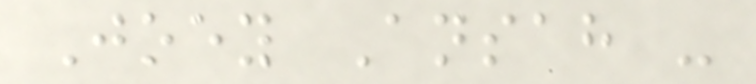Joey Ansah -
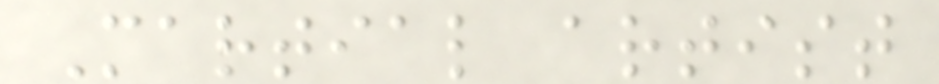Martial artist
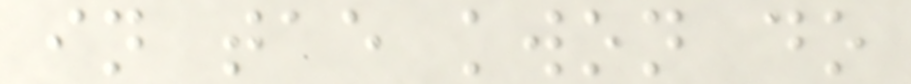in tae kwon do
